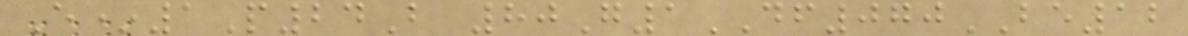E*1P24B 80G1DF070BE12
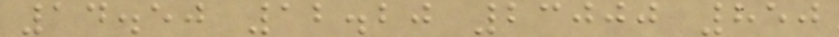14.50 12.20 23000 850
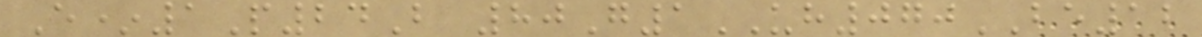E*1P24B 80G1UH070BE12
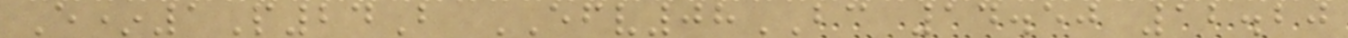E*1P24B EFV08BC 14.50 12.20
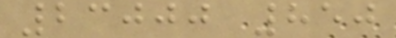23000 850
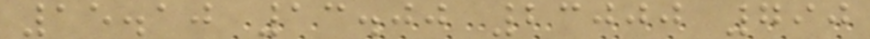15.10 13.00 23000 790
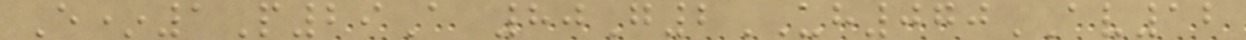E*1P29A 80G2UH070AV12
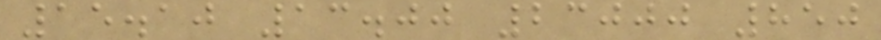15.10 13.00 23000 850
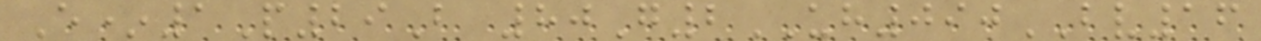E*1P29B 80G2UH090BV16
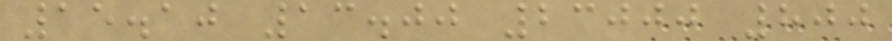15.10 13.00 23000 800
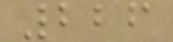226
